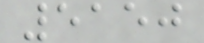5150
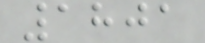1801
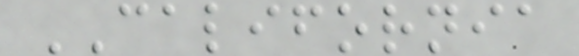CALIFORNIA
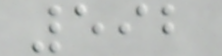592
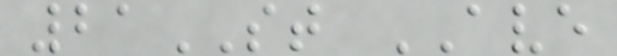21ST AVE
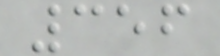356
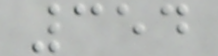354
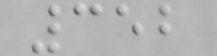352
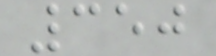350
